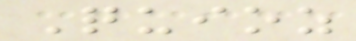Quioz
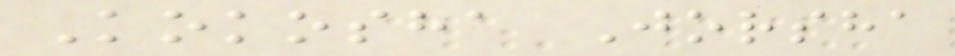Kokosha Jorsha
